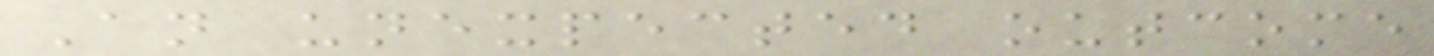An unexpected outcome
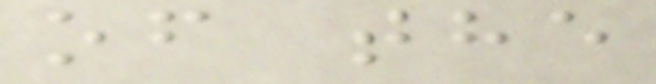of the
